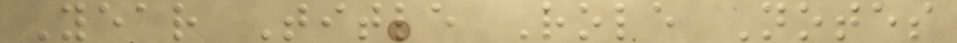Year Title Role Notes
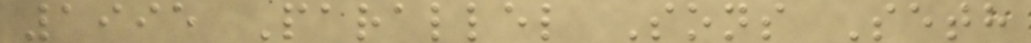1995 Parallel Sons Seth
